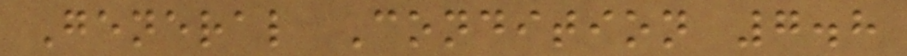General Condition 7.8
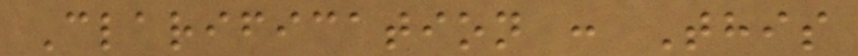Clarification : This
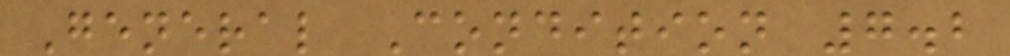General Condition 7.2
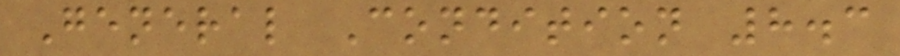General Condition 8.3
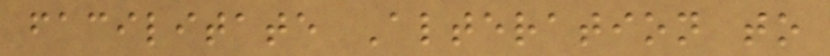facilitate Alteration to
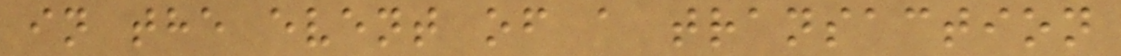in the event of a transaction
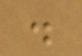.
